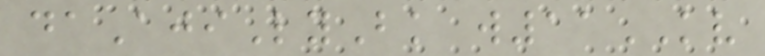daAjiLyBk w11KV
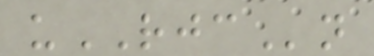uRJCn
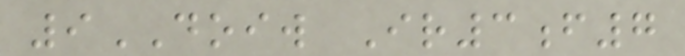9DOIW Ir3f7
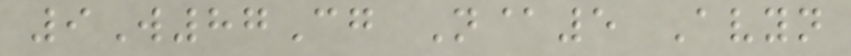9W87Cg N@5 Avyn
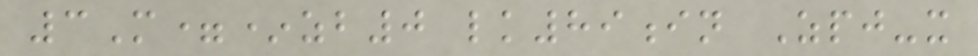3M=*zb0 lk89in Zpj-x
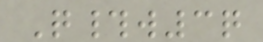Q#w3q
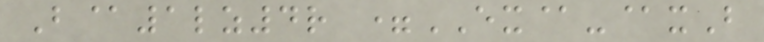B@1lz4r =EX@-@xB
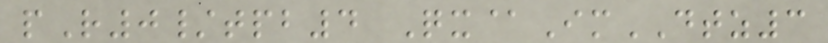pR0/tpb4 Qx@ImDTZ3
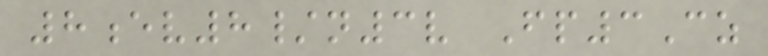8ev8/n3v Fp3Cz
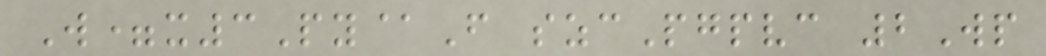W=x3Py@F szcPgpvc 2Wp
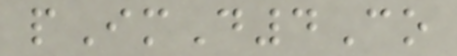pImD4Co
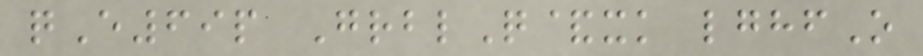qE69p GrblQ&xk lghfO
